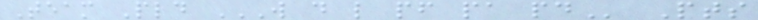Team Pld W D L PF PA PD Pts
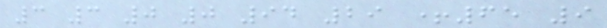3 3 0 0 94 29 +65 9
